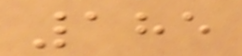185
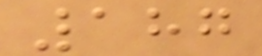187
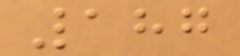187
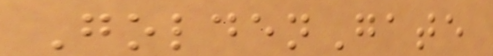GoldenGate
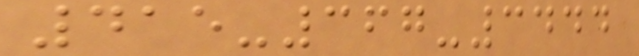415-367-3444
